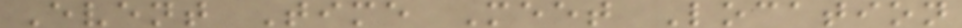Event Time Meet Location
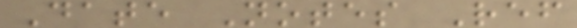Date Notes Ref
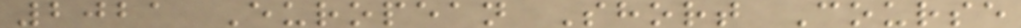2021 European Short Course
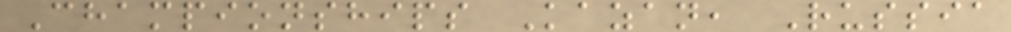Championships Kazan, Russia
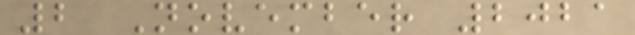2 November 2021
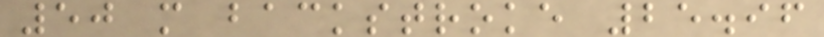50 m backstroke 25.96
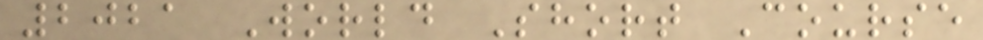2021 World Short Course
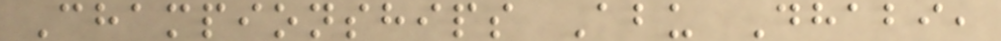Championships Abu Dhabi,
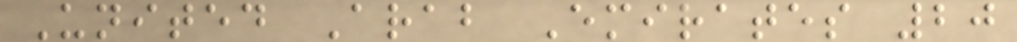United Arab Emirates 20
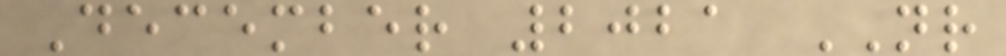December 2021 NR
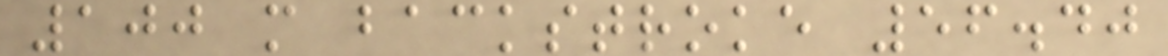100 m backstroke 56.40
